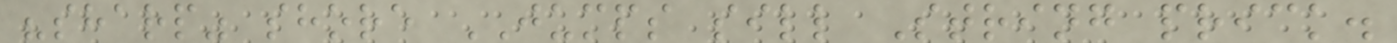"sharp" shore JUMPS sill String prick.
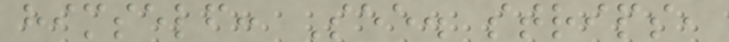himself: See. strips,
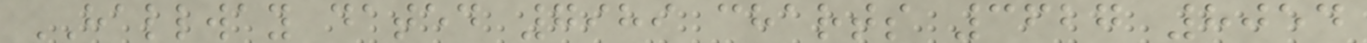HALLWAY dated 7989 charts 3627 8054
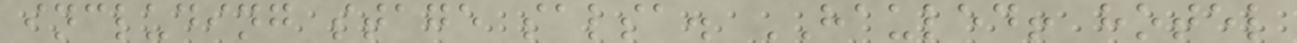including stage salsa. HAULED! hotel
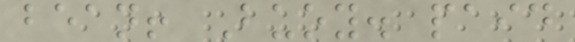bean! Buoy. paid
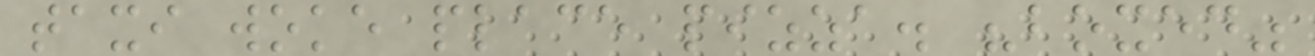taxi woke place pizza. "boxed"
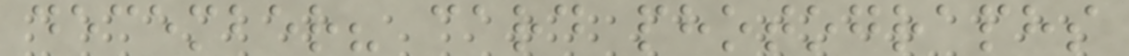december? card photographs
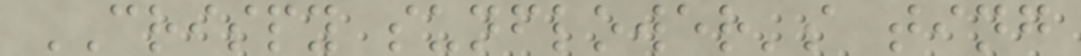CRISPY sunflower's ting
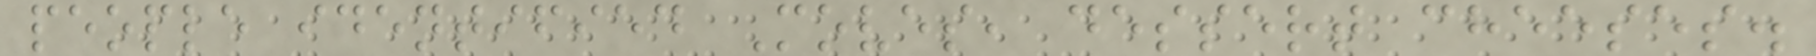people identified Moves, dessert cheeses.
